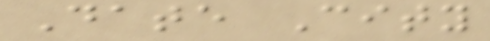Date City
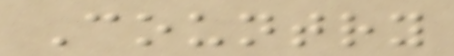Country
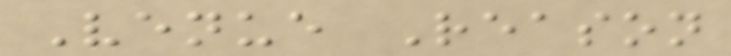Venue Reason
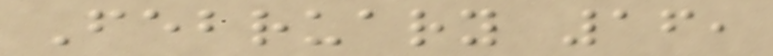February 16,
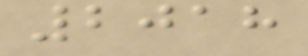2018
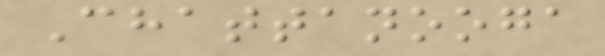Chattanooga
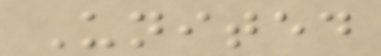United
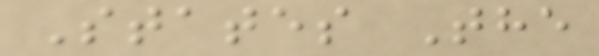States The
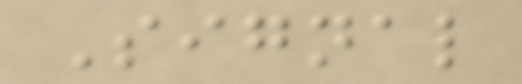Signal
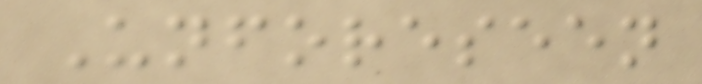Unforeseen
